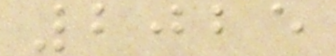2025
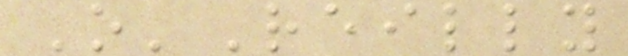O'Reilly
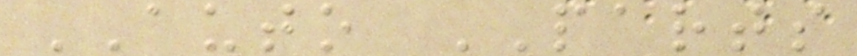AUTO PARTS
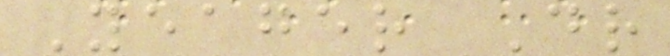Yeager Dr
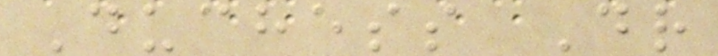Duchess Dr
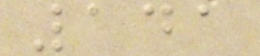141
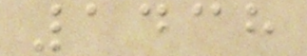1438
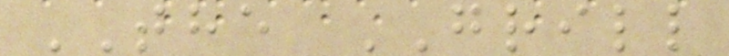THE GRILL
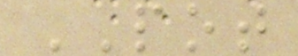POT
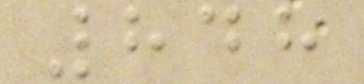848
